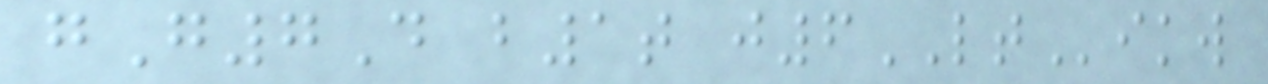gG7D b1t j6LTikw
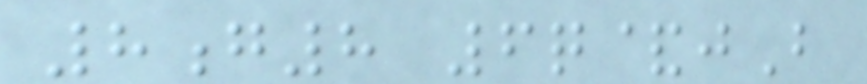8g8 6q&jB
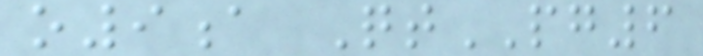o9a QtPG6
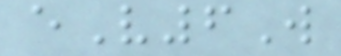eV6W
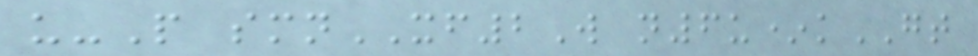u-P smnXF2W n6u*kGT
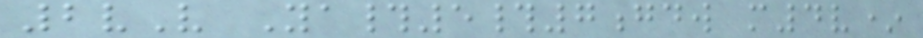2vV Ya#5#7gdw m4v*
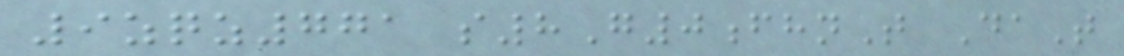9zqz771 s8G0fhnT DaT
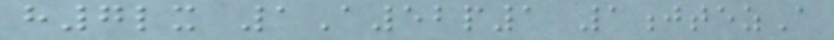h7lx 1A52p1 1jtezA
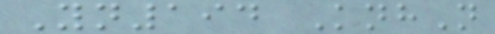Yn194 KnhN
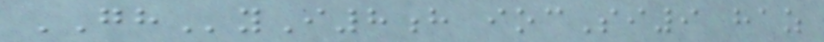GHyI8h iocSi9 haz
